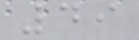49
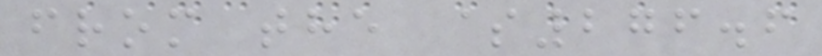from the $276.6
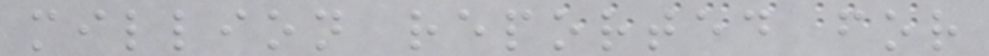million reported for
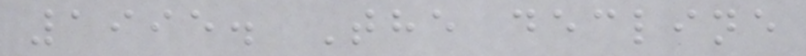1995. The decline
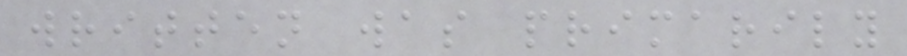written was primarily
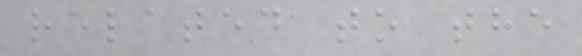related to the
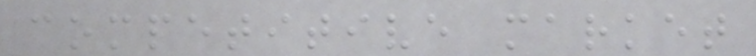competitive market
